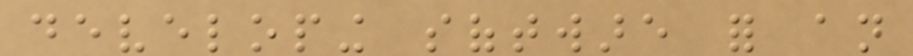developing software for an
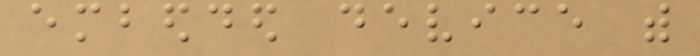embedded device with
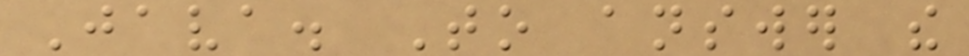Java. To answer the
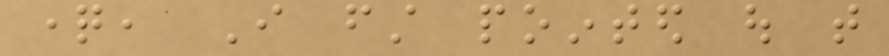question, I first pointed out that
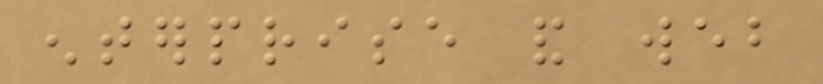enterprise and web
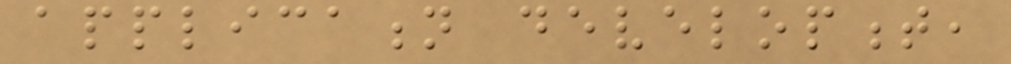application development,
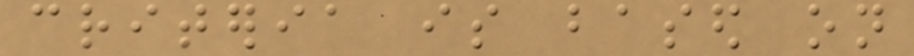criteria is based on
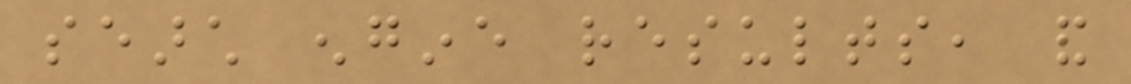search engine results, and
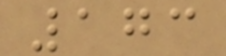173
